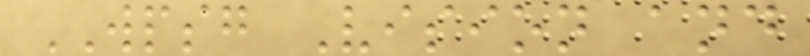WPSG Vision and
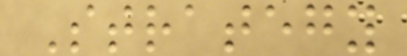Strategy
